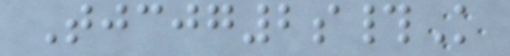Tjcjg2s#K
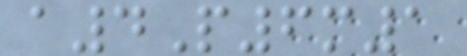a4P6m1
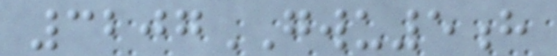3207GWU5h
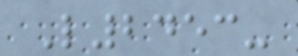L2453-
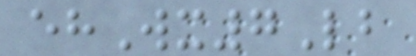ehWx7Lb
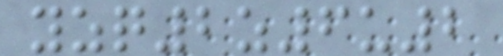yzq2z6u2
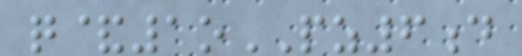q&1oPZ6d
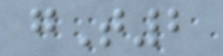gT2
